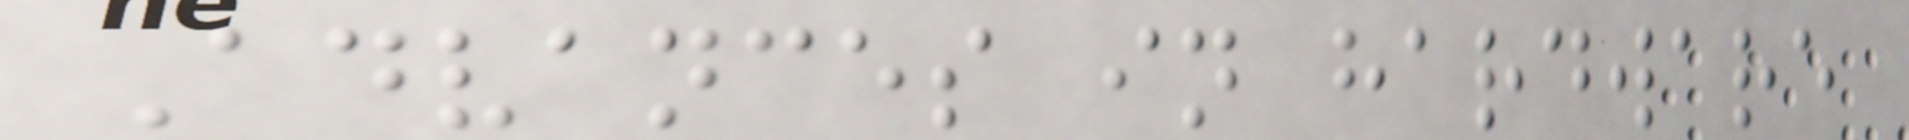Advances in hardware
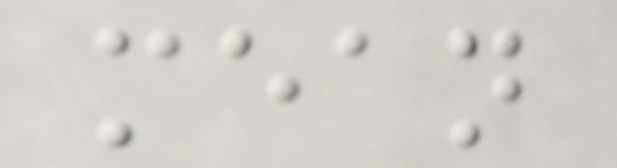mean
